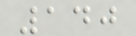140
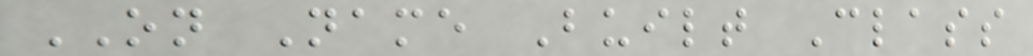ON Name Built Class
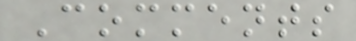Comments
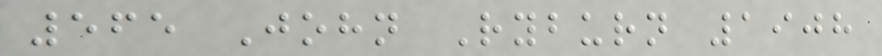565 John Ryburn 1908
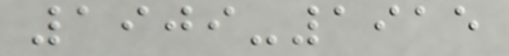1909-1915
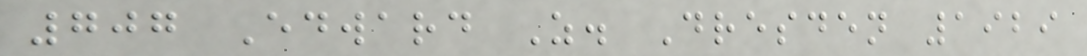707 Edward Z. Dresden 1929
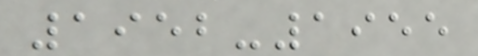1952-1955
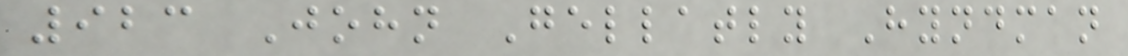923 John Gellatly Hyndman
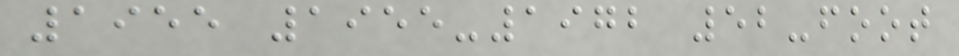1955 1955-1972 52-foot
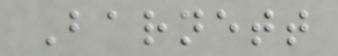Barnett
